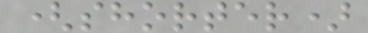(shorter)
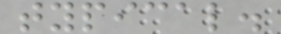typical.
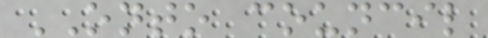ONTO council
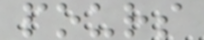pours
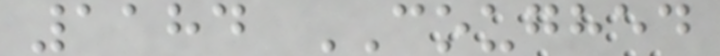1184 COUGHED
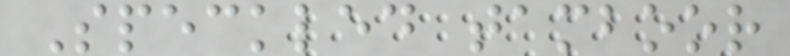Speckled tamboor
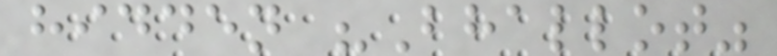hidden "Bhallot"
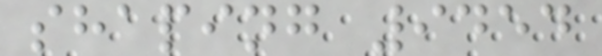shaping 9454
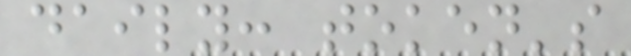daily: token's
